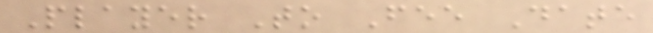Player To Fee Date
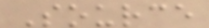Source
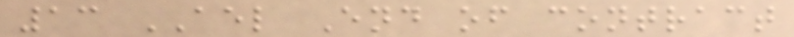13 AEL End of contract
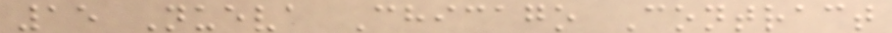15 Nueva Chicago Contract
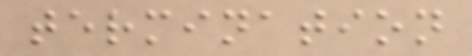termination
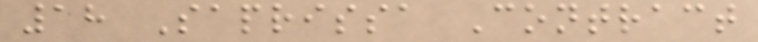18 Saprissa Contract
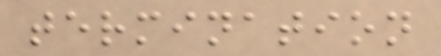termination
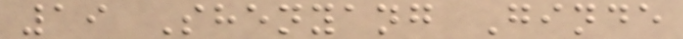19 Shenyang Ginde
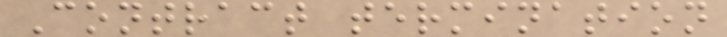Contract termination
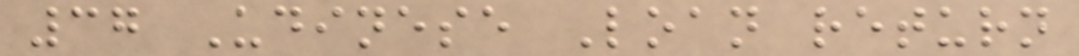37 Udinese Loan return
